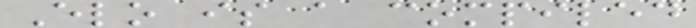Elo is a compiled
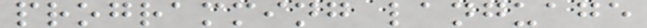programming language
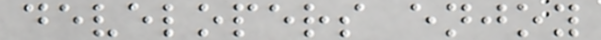developers enjoy
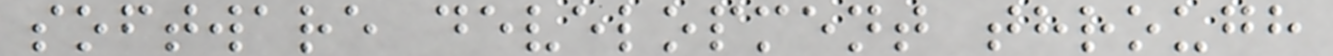software development through
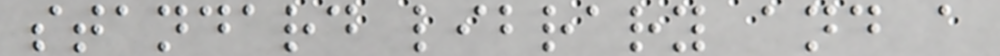standard library and a
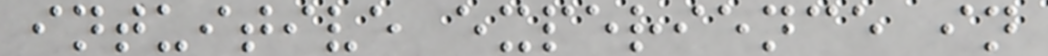intuitive experience in
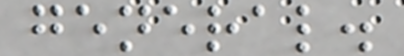general.
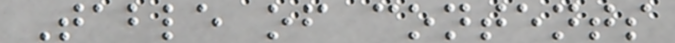Table of contents
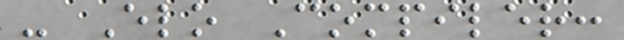- Elo Compiler:
